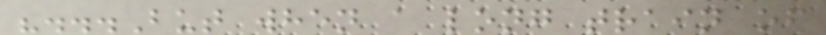"...But when a long train of
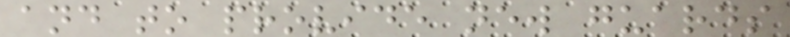and to provide new guards
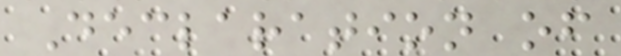Declaration of
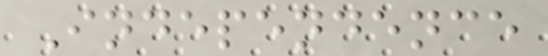Independence
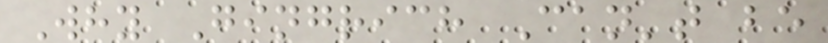Why Gingrich Can't be
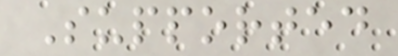Supported
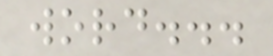word...
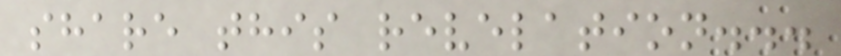share this revelation...
